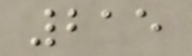215
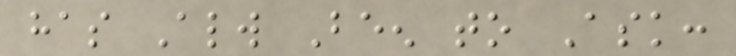has Always Been to Ask:
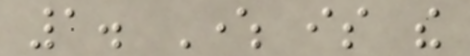1. Where is the
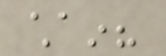chain?
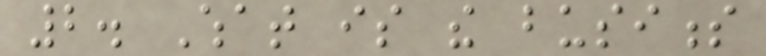2. What is the business
